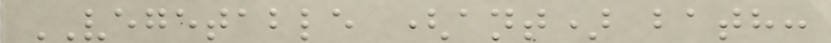VEGETABLE (ant) bath:
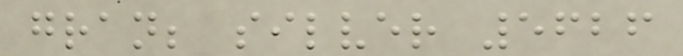gran; silver 5626
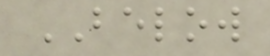BELOW
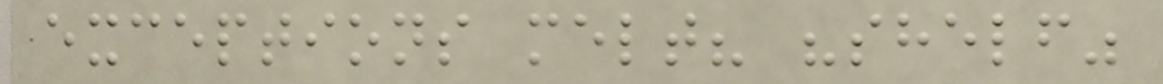exceptions melt? "shelf"
